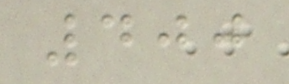400
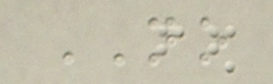NO
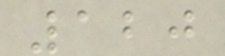120
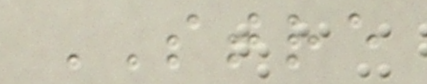STRE
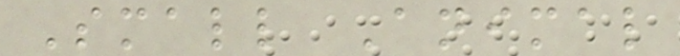Small Animal
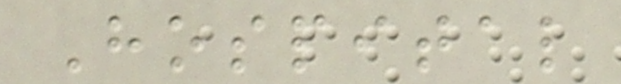Hospital
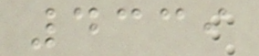4339
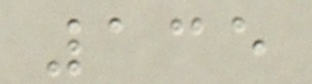135
